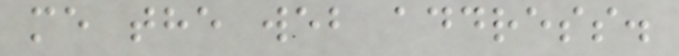me the web address.
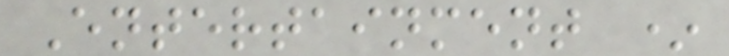Entertainment *
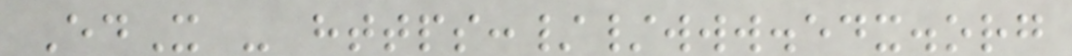EdX - https://www.edx.org
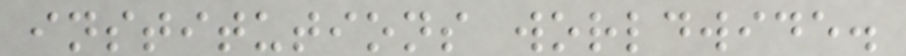institutions worldwide.
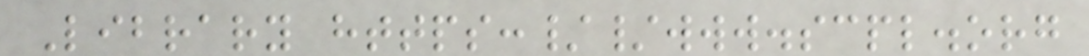Library https://www.scpl.org
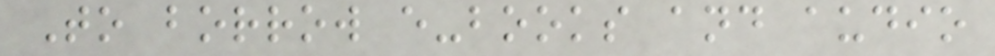To borrow e-books and audio
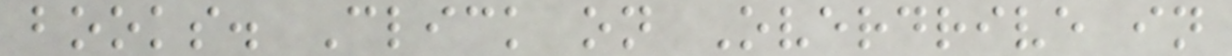books. Click on Overdrive in
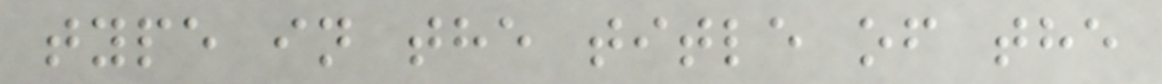type in the title of the
